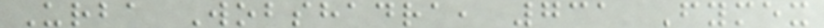Urba Wobshadra, 731 Fymex
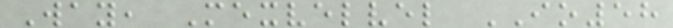Way, Mexvelvel IO58
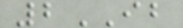2IB
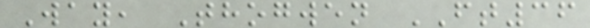Way, Thogwen FT36
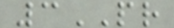3PR
